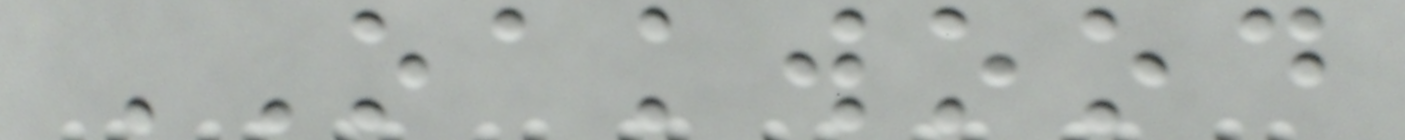OAKWOOD
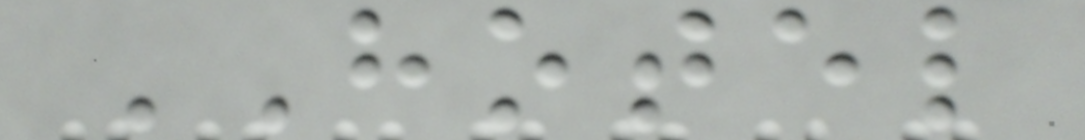HOTEL
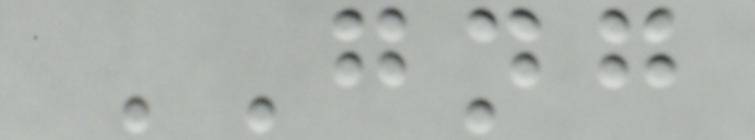GNG
